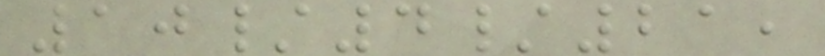10/4/21,
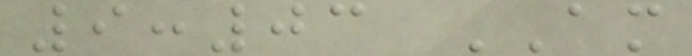9:03 AM
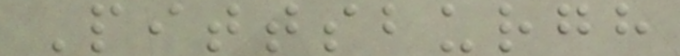Pittsburgh
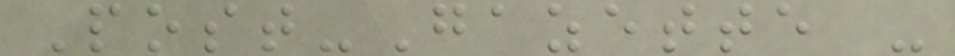Post-Gazette -
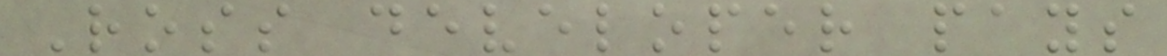Ross developer pays
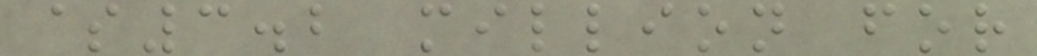$3.2 million for
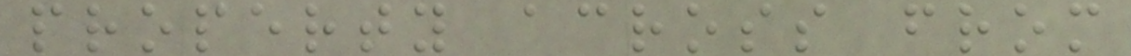property across from
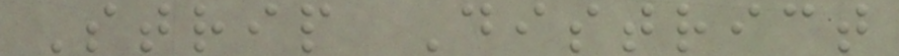Strip District
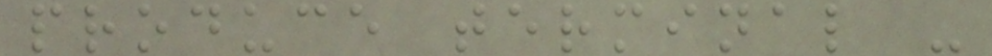produce terminal -
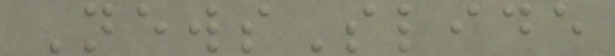NewsSlide
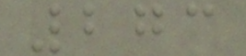273
